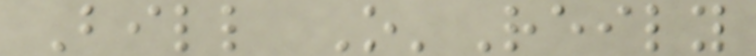Bill O'Reily
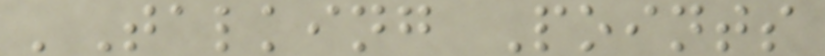'Talking Points
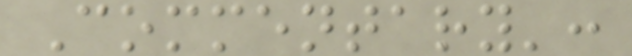Commentary':
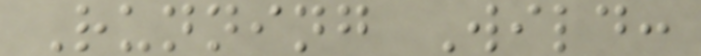Running Wild:
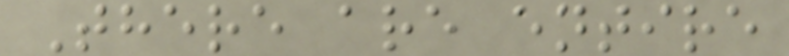There are entire
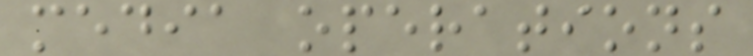media operations
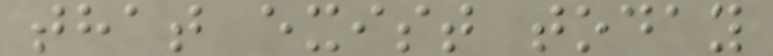that exist today
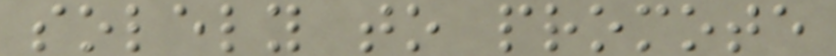solely to promote
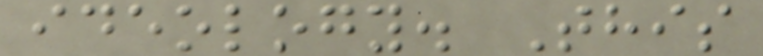ideology. This
